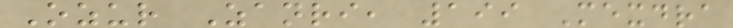Ozur Zanri, 199 Mexdra
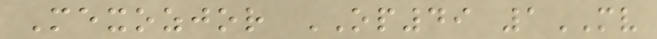Mexozjor OP49 1MV
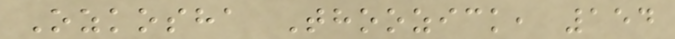Ozkosha Thoozick, 154
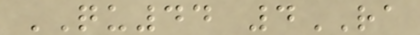QU44 4RA
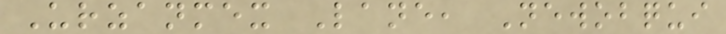Urzanmex Lane, Newobqui
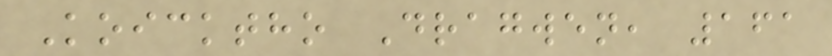Koicktho Dragwen, 161
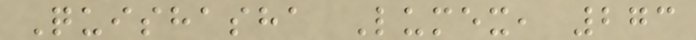Quishasha Lumex, 273
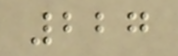227
